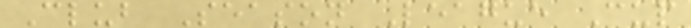Club Season League Cup
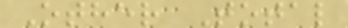Other Total
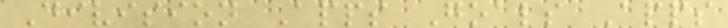Division Apps Goals Apps
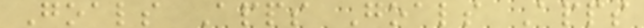Goals Apps Goals Apps
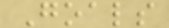Goals
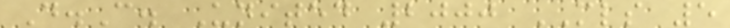D.C. United 2000 MLS 5
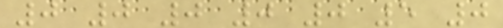0 0 0 0 0 5 0
